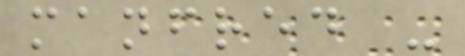manfred -
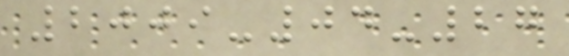2009-04-27
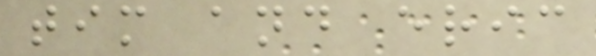tim and eric
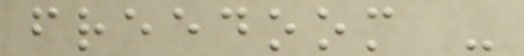freedoom -
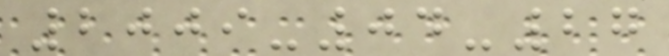2009-04-27
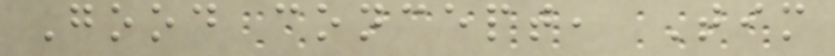Good concept, Tim
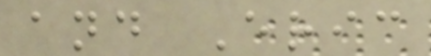and Eric
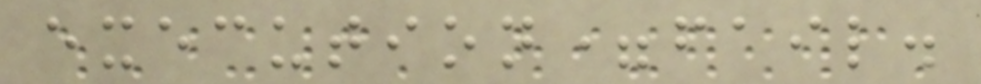execution=fail.
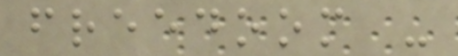freedoom -
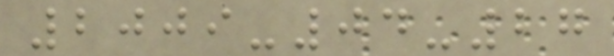2009-04-27
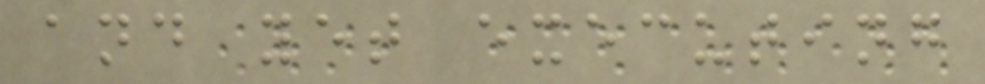and yet executing
